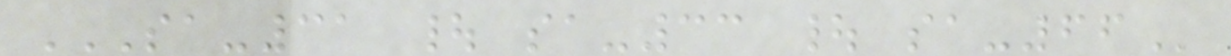SA-31 | SA-33 | SA-66
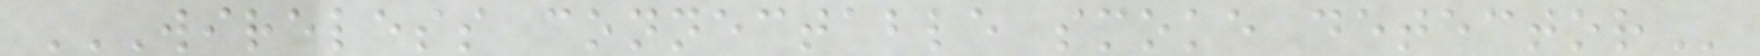WIRELESS CONNECTABLE SMOKE DETECTOR
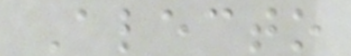Alecto
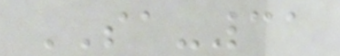SA-31
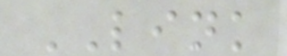LINK
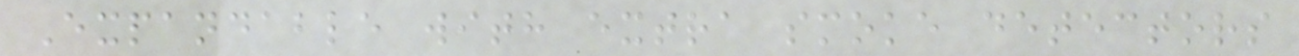Expandable with extra smoke detectors
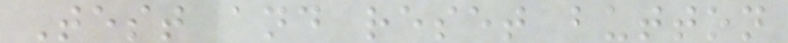Test and reset button
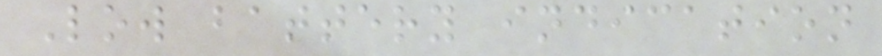Low battery indication
